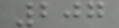207
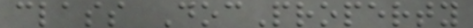class DocProperty
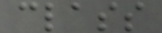class
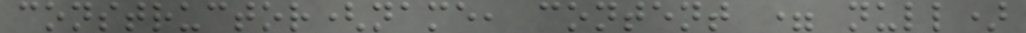constructor(name, content = null)
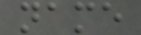name
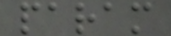param
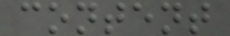content
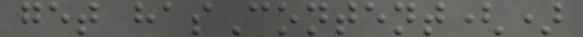get hasContent()
